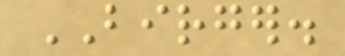BIRGER.
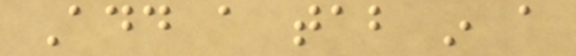Add a tab in a
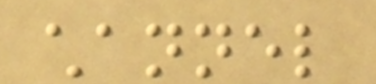channel
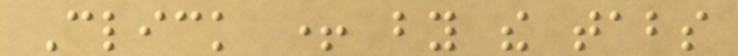Click + by the tabs
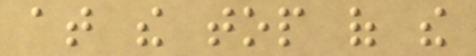at the top of the
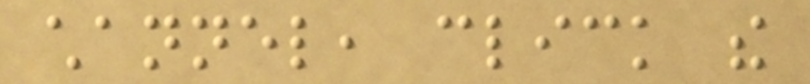channel, click the
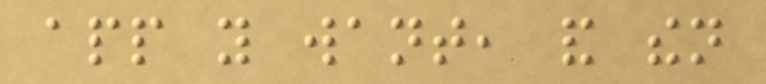app you want, and then
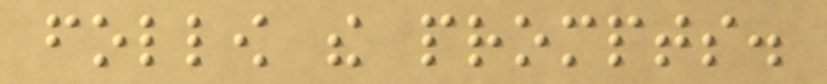follow the prompts.
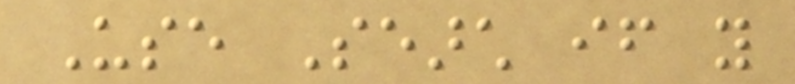Use Search if you
